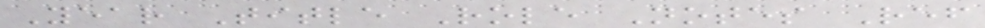Year Title Role Notes Ref
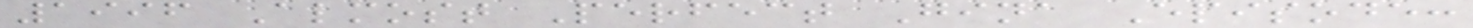1996 Almost Perfect Gina Episode:
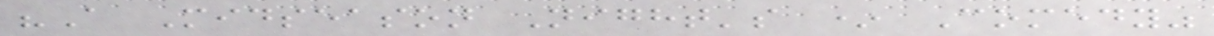"A Midseason Night's * Comedy"
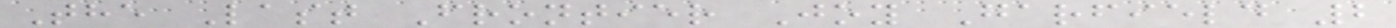The Last Frontier Joy Garfield 2
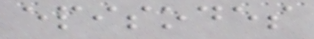episodes
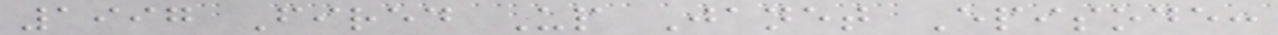1997 Fired Up Janet Episode:
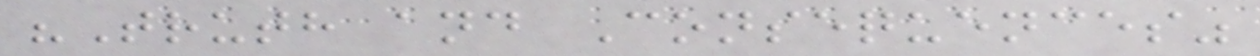"Truth and Consequences"
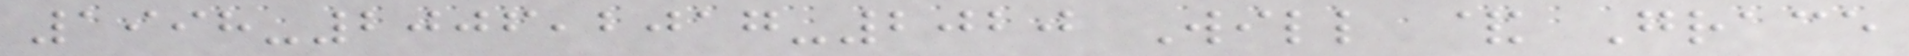1998-2006,2017-2020 Will & Grace
